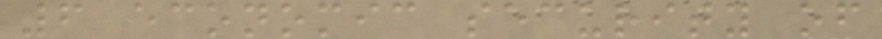6 economic security of
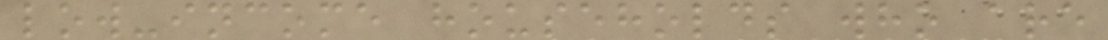low-income households who are
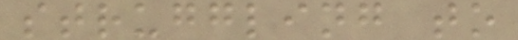struggling to
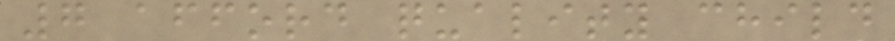7 afford quality child
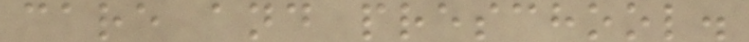care and preschool.
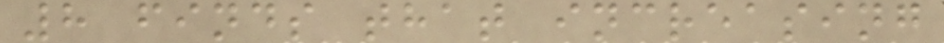8 finds that increasing
